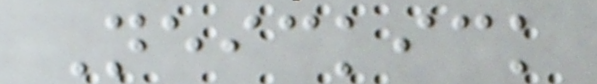Neickick
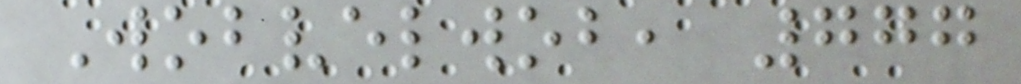Wobvelwob, 777
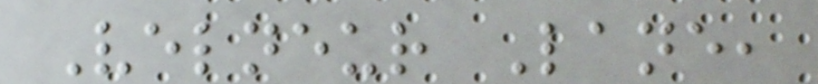Velneur Lane,
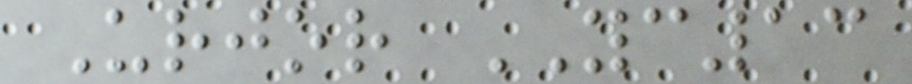Urjor YC13
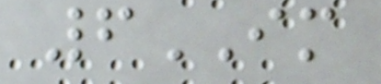6IM
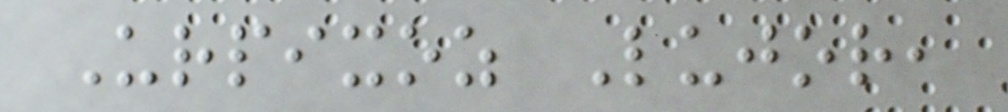Urpixoz Lujor,
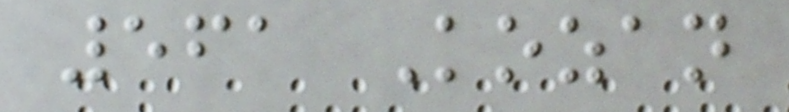561 Kozan
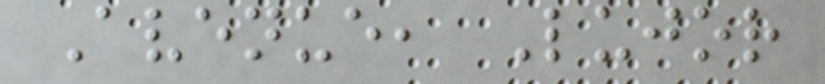Avenue, Lujor
